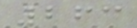263
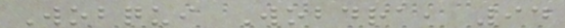Wobqui Wobdra, 94
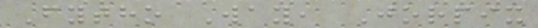Fytho Way, Jorpix
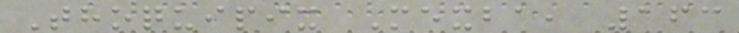Thoquipix Mexba, 163
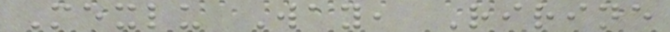Mexlu Way, Ririne
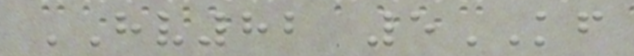HV82 5KF
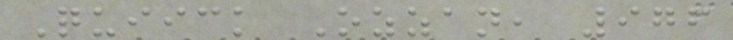Quiick Ozzan, 976
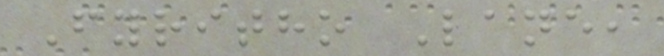Fyritho Lane,
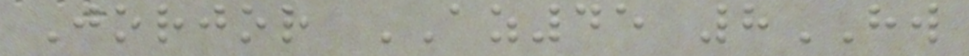Jorjor AZ45 8HW
